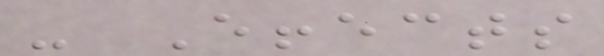- Effects
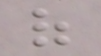of
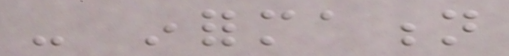- information
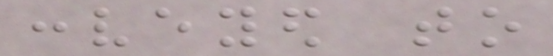conveyed to
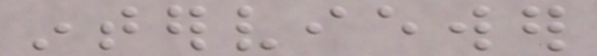interviewer
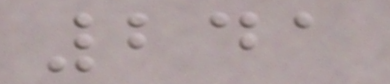241
